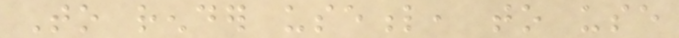To render useful, to use
